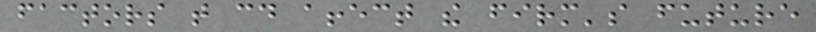factors that could affect the firm's future
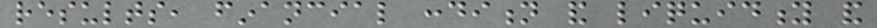results, financial condition and liquidity and
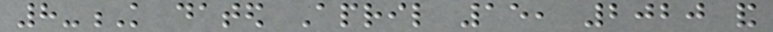8-K dated April 15, 2020 and
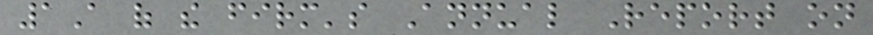1A of the firm's Annual Report on
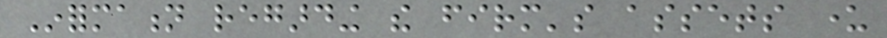Information regarding the firm's assets under
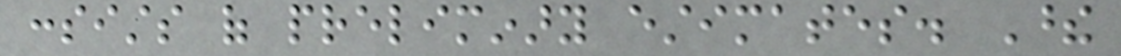consists of preliminary estimates. These
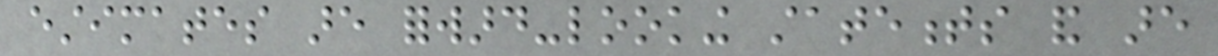estimates are forward-looking statements and are
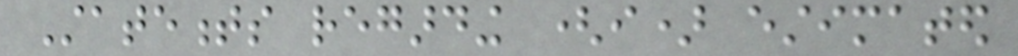Statements regarding (i) estimated
